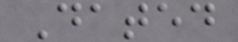Dated
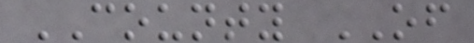COUNTY OF
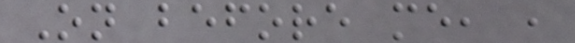On before me, ,
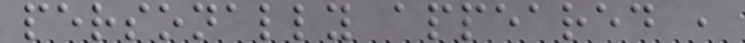personally appeared ,
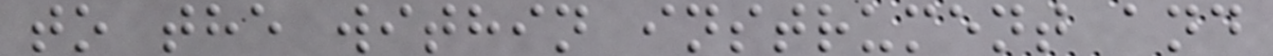to the within instrument and
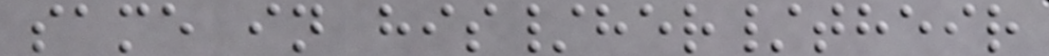same in his/her/their
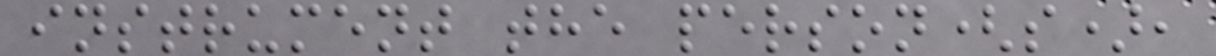instrument the person(s),
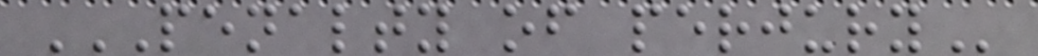PENALTY OF PERJURY
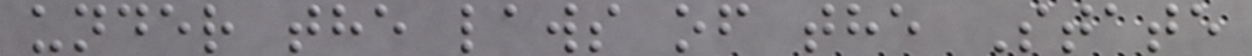under the laws of the State
